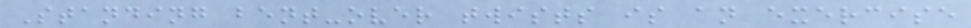Standing bent-over twists is an exercise
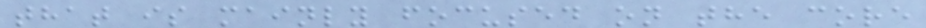that is mainly focused on the core
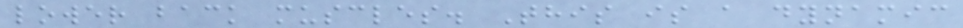lower back muscles. This is a dynamic
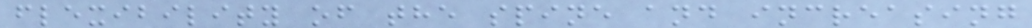flexibility of the spine and increasing
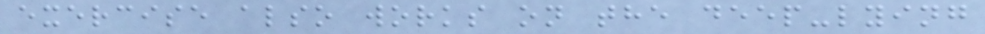exercise also works on the deep-lying
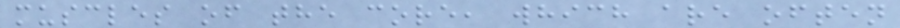muscles of the core, which are often
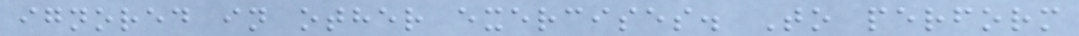ignored in other exercises. To perform
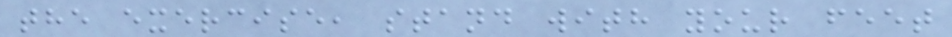the exercise, stand with your feet
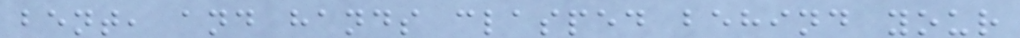bent, and hands clasped behind your
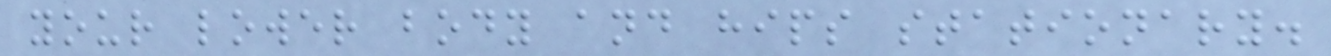your lower body and hips stationary.
